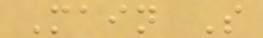Main S
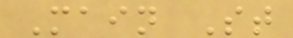Main St
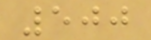500
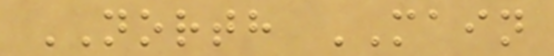NORTH MAIN
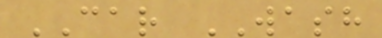CAR WASH
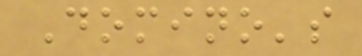Domino's
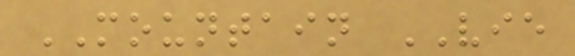MOUNTAIN VIE
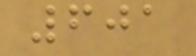601
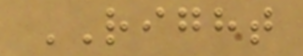RIGHT
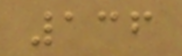136
